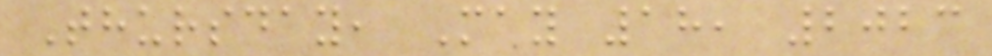Thursday, May 18, 2023
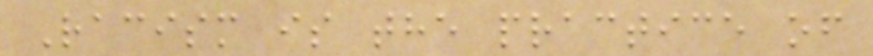Racism is the practice of
